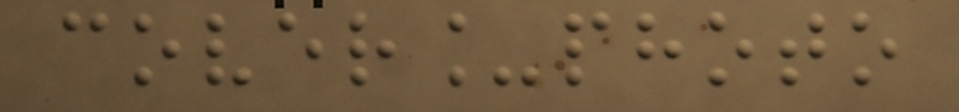cover_photo
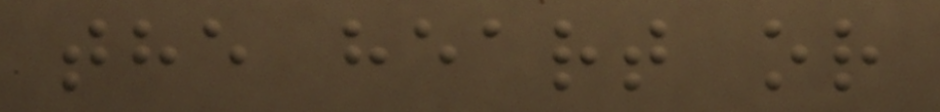the heart or
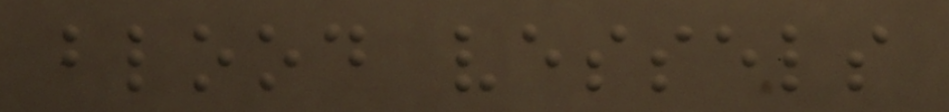blood vessels
